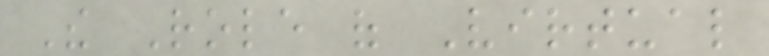The Role of Virtual
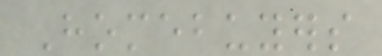Homebuyers
